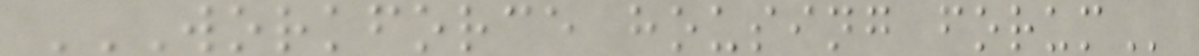WORKFORCE HOUSING FORUM
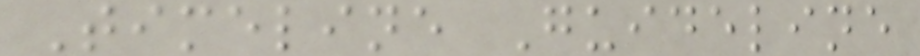Timeline Guideline
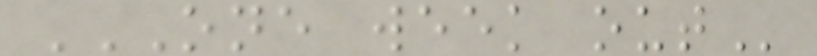ONE WEEK OUT
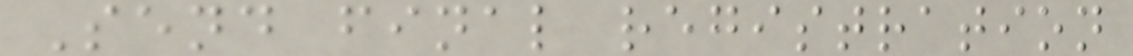Send final registration
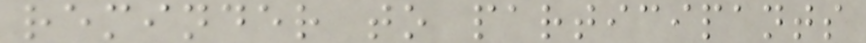reminder to participants
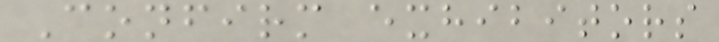Confirm exhibitors
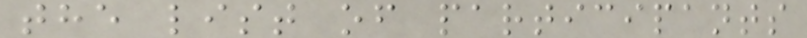the list of participants
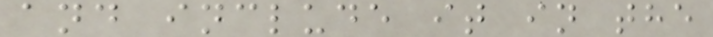and include it in the
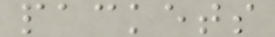packets
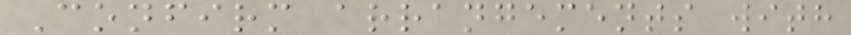Confirm arrangements with
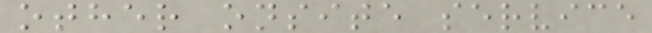other onsite service
